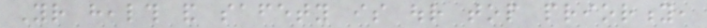Your health and safety is our top priority,
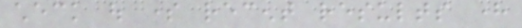check out some recent results here
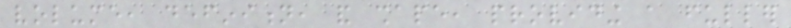volume, definition, and shape, providing a fuller
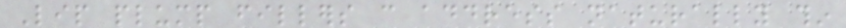Lip plump fillers can address naturally thin
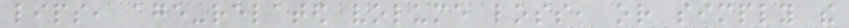lips, age-related volume loss, or simply the
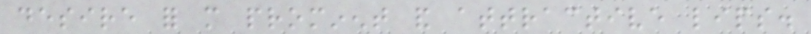desire for more prominent and attractive lips.
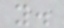you.
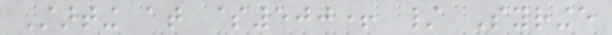Starting at $500+ / Syringe
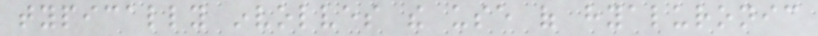typically involves the use of hyaluronic
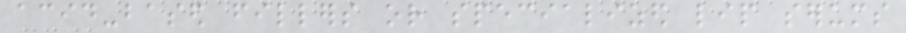acid-based fillers or specialized lip serums
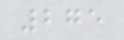275
